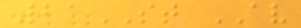21ST AV
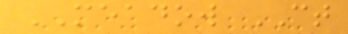MEADOW CT
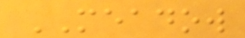MEADOW
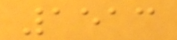1513
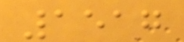1517
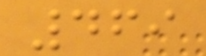469
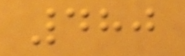480
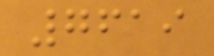7619
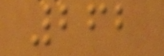262
